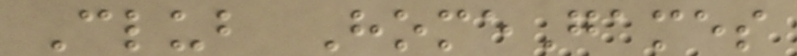Club HomeGames
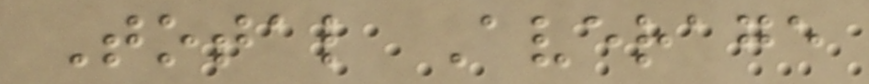Total Average
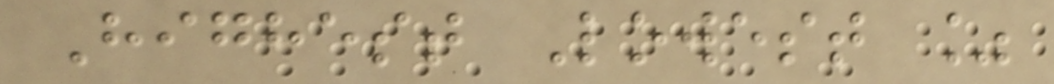Highest Lowest %
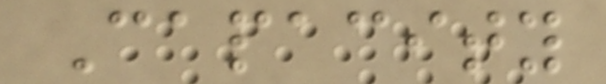Capacity
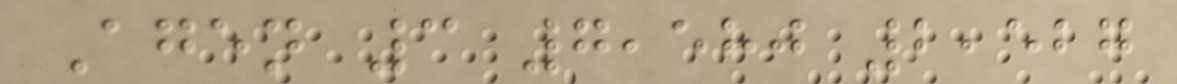Agen 3 7,580 2,527
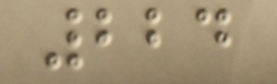224
